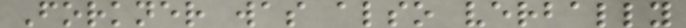Forkner was also verbally
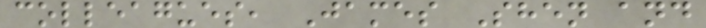colleagues, James Shen and
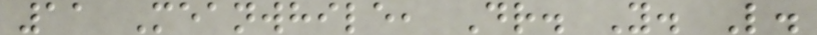11 Meanwhile, Dr. Y. L.
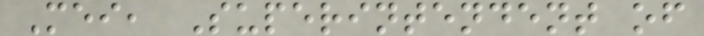Mei, Superintendent of
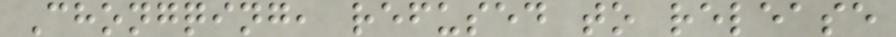Chongqing, refused to release
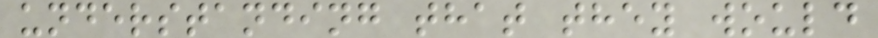understanding that they would
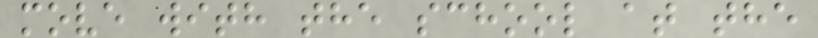move with the school at the
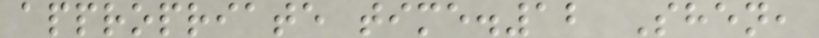appropriate time.12 Shen,
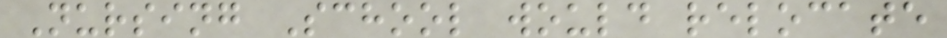Nursing School would relocate
